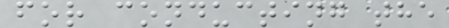for conducting the
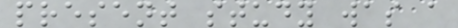present study was a
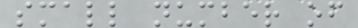small number of
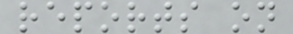reports on
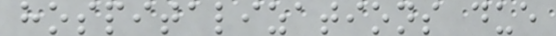hospitalizations due
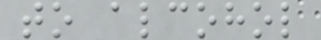to alcohol
